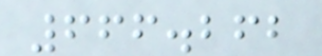666.262
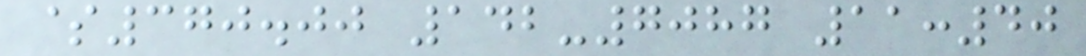$370.00 142-7087 11:40
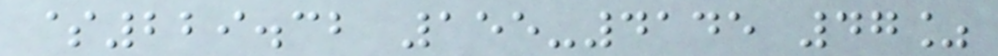$229.32 155-4145 47%
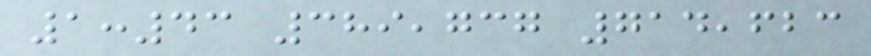1:43 389,737 714,623
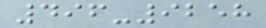496-9258
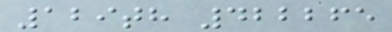129th 422265
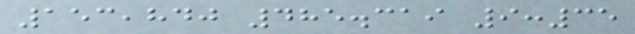153,840 485.319 9:35
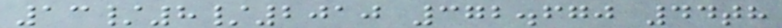13/8/2010 372.670 44th
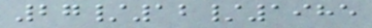27/12/1985
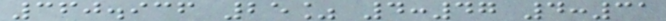360.936 25% 4:47 4:31
